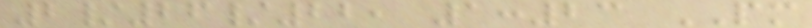2/26/22, 1:23 PM
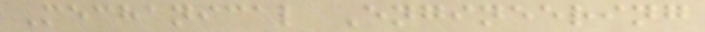Mechanical Engineering
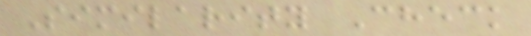Similarity Check
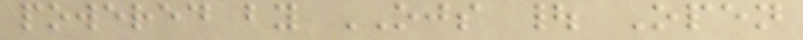powered by OJS | Open
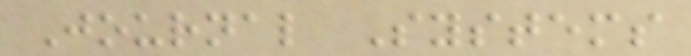Journal Systems
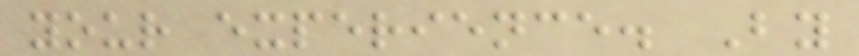your experience. By
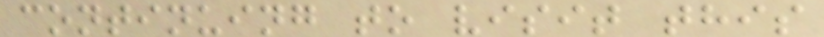continuing to visit this
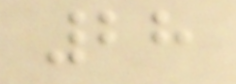28
